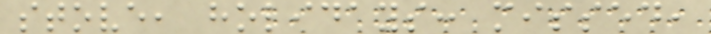stove, holidays: missed,
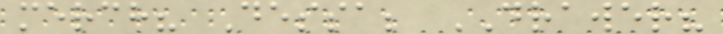merch? Dessa; DRAWER?
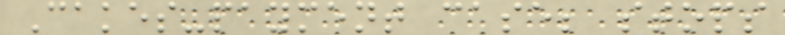Cakes-payment case; stops
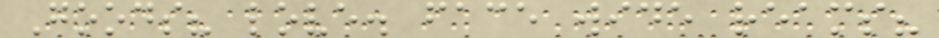Goods? love. face wide reams?
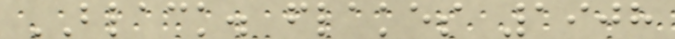BLACK. flakes 1908
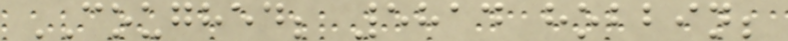COUGHED; 5814 hobbin;
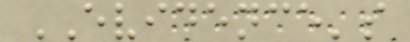EVIDENCE's
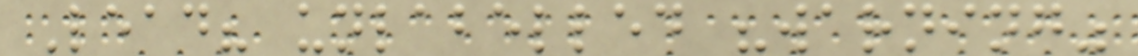Lead? unlabelled "warning"
